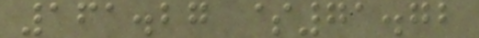161.27 $71.72
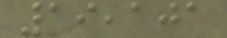19,101
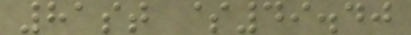81st $49.40
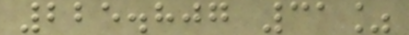225.807 31%
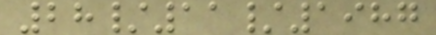28/11/1987
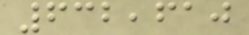632,610
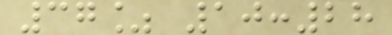37% 10:28
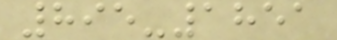895-1851
